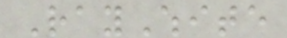RayWhite
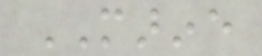MARINE
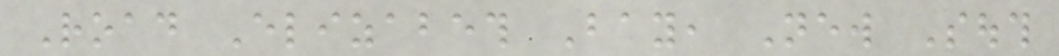Road Elizabeth Bay, New South
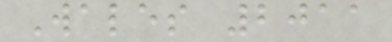Wales 2011
